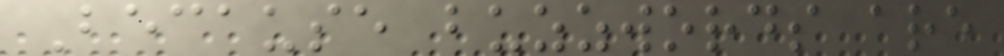Because buzzwords are
